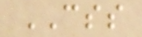CSS
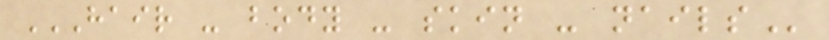HAIR - BODY - SKIN - NAILS
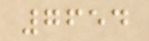7654
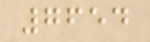7654
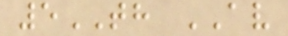5TH AV
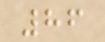86
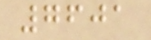7601
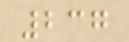237
